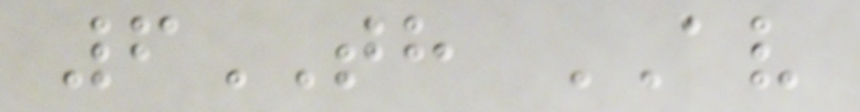6TH AV
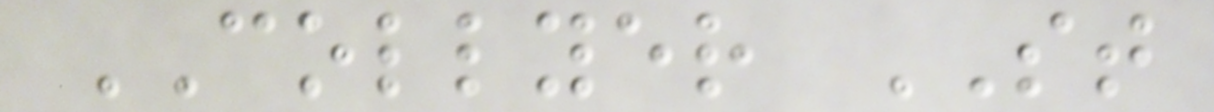COLLYER ST
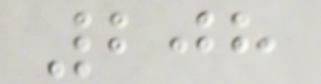208
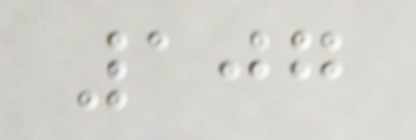107
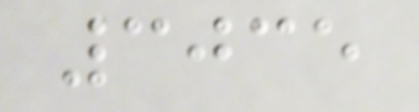3035
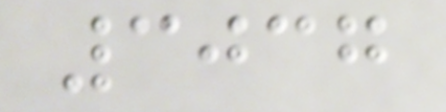3037
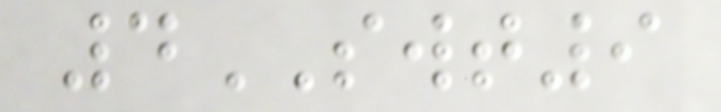4SWT9
